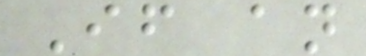If an
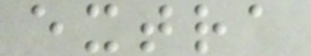extra
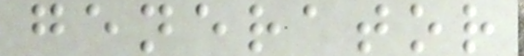generator
